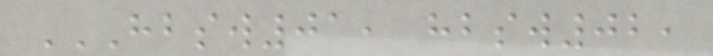HBSW01, HBSW02,
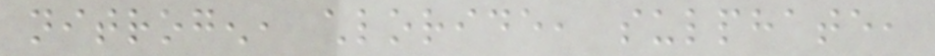nitrogen, chloride, sulphate,
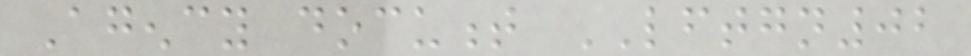Agency document LFTGN02
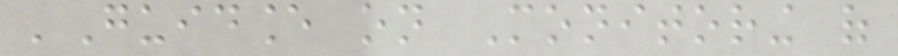'Guidance on Monitoring of
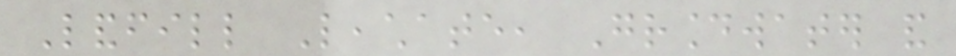Landfill Leachate, Groundwater and
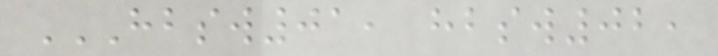HBSW01, HBSW02,
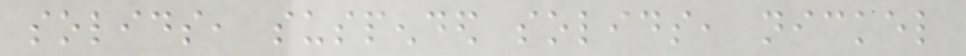solids, suspended solids, nickel
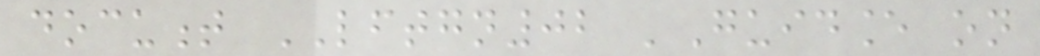document LFTGN02 'Guidance on
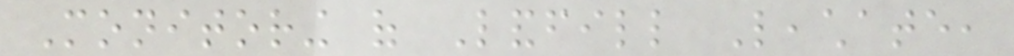Monitoring of Landfill Leachate,
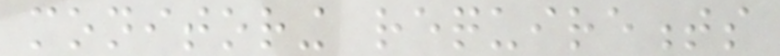monitoring requirements
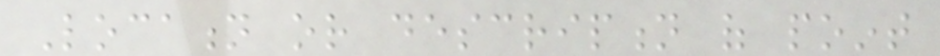Location or description of point
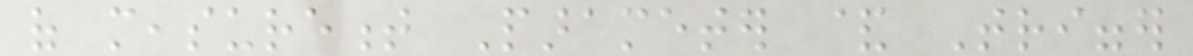of measurement Parameter & Trigger
